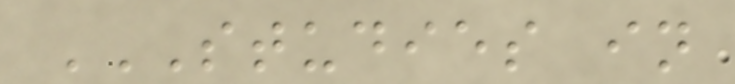STUDIES IN
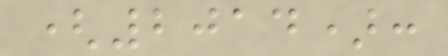(2014):
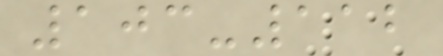103-112
